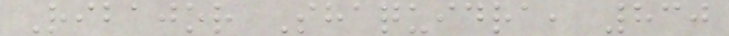Ribajor Shaquidra, 830
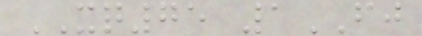XQ75 1FJ
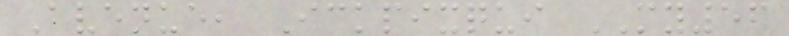Avenue, Ickpixqui MY56
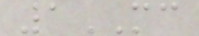1MC
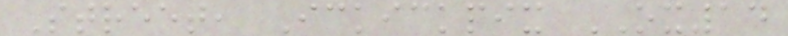Street, Ickickpix OX14
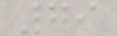79
